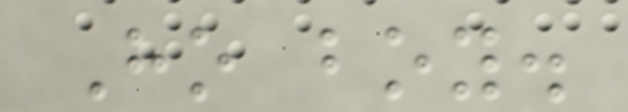Ho boy.
